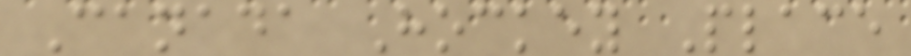Canada Hockey Place
